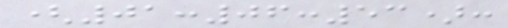(01:06:53):
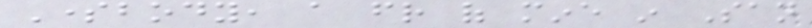Somebody, a friend of mine in San
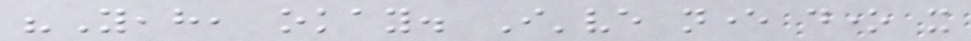"Yeah, okay. I've never done it
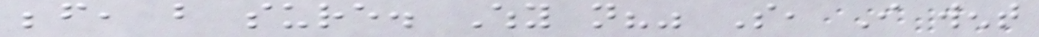before, but sure. Why not?" So, I went
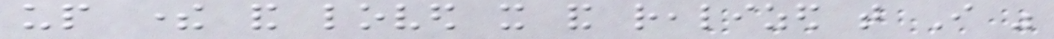up there and loved it and realized that I was
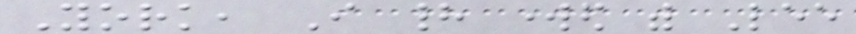York, I had worked with Lee
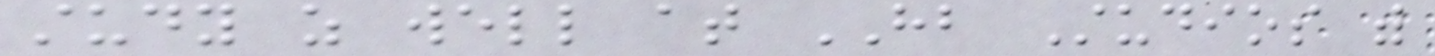study as well at HB Studios with
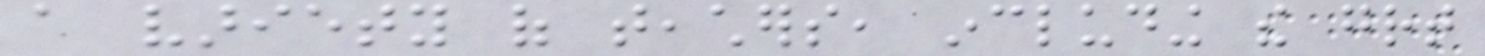a variety of teachers, including the great
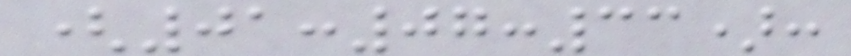(01:07:33):
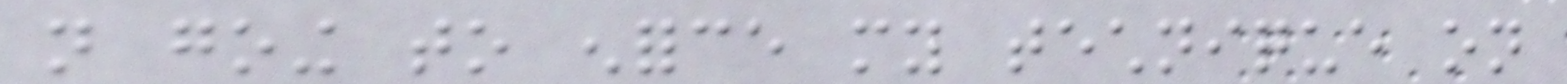not going to enforce my technique on
